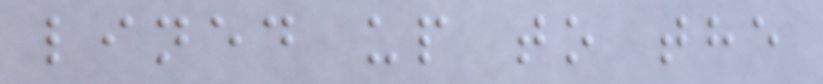lined up to the
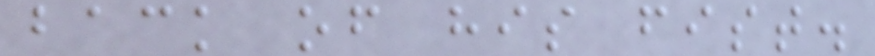back of his fist.
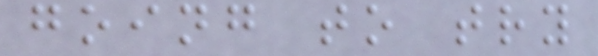going to try
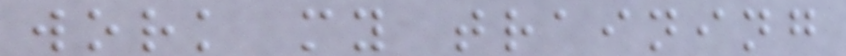work my training
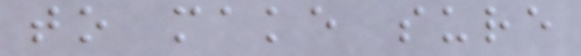to make sure
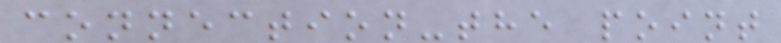connection-the point
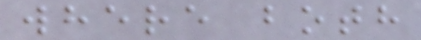where both
